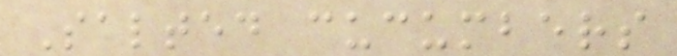Salted cucumbers
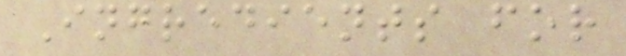Ingredients for
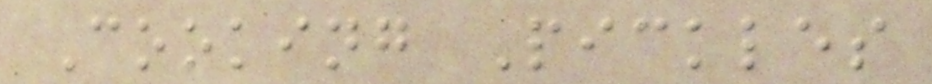Cooking Pickles
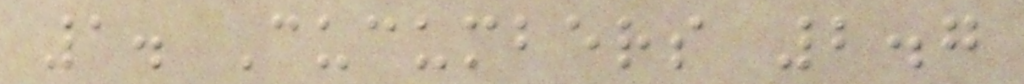1. Cucumbers 2.7
